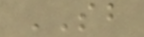SB
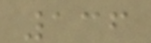136
